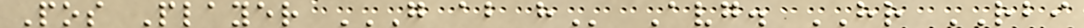Pos Player G AB H Avg. HR RBI
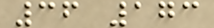36 173
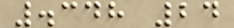.348 24
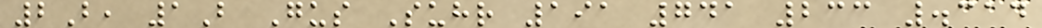2B, 1B Gus Suhr 191 741 233 .314
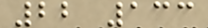22 133
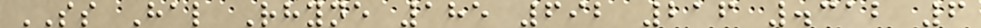SS Hal Rhyne 185 692 216 .312 6
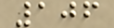106
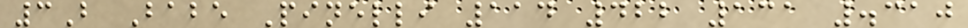3B Babe Pinelli 114 422 131 .310
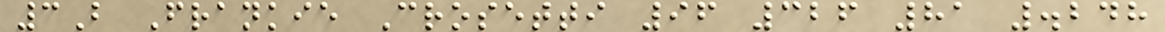3B Frankie Crosetti 96 326 81 .248
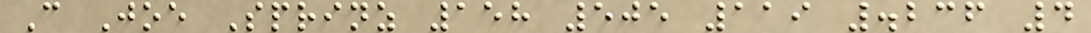C Joe Sprinz 158 505 119 .236 4
